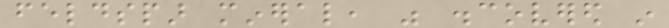feldspar mineral, was discovered in
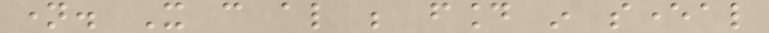name. It can also be found in several
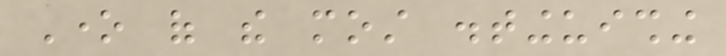One of the most distinguishing
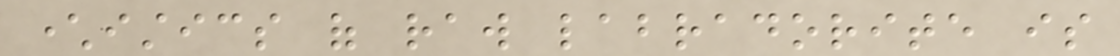characteristics of raw labradorite is
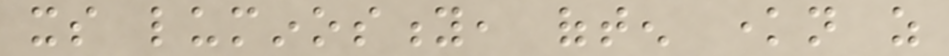its luminosity, often known as
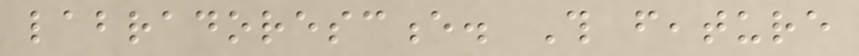labradorescence. This feature
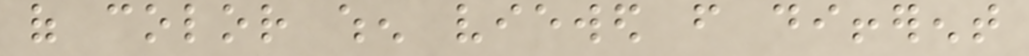of color when viewed from different
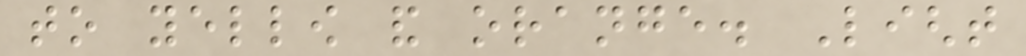to yellow and orange. Light
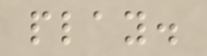play.
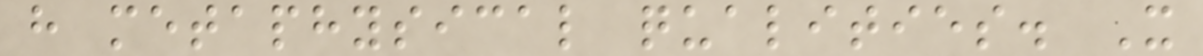have metaphysical qualities. It
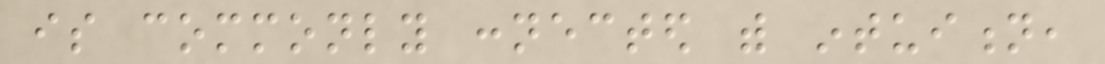is commonly connected with intuition,
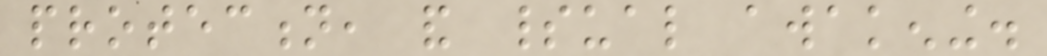protection, and spiritual awakening.
